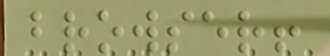browser!
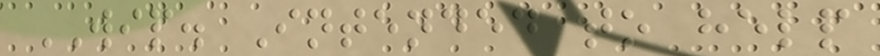WIP. Intended to help
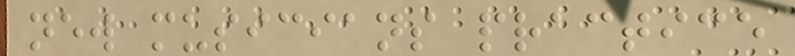new musicians practice
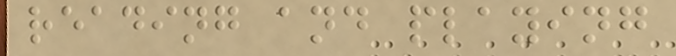reading and playing
